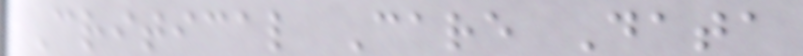Critical Care Data
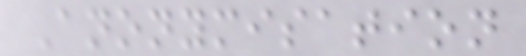Anonymisation
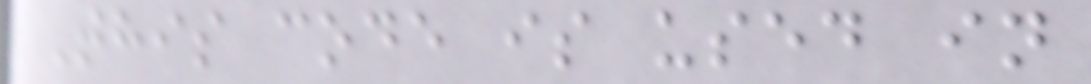This code is used in
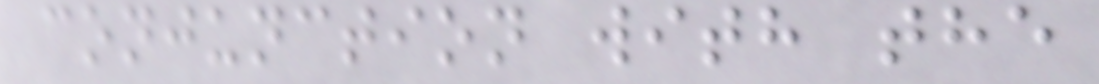conjunction with the
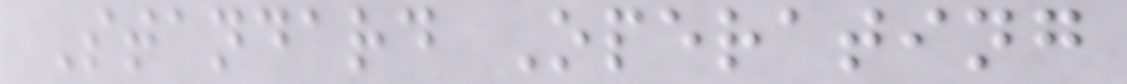Standard Operating
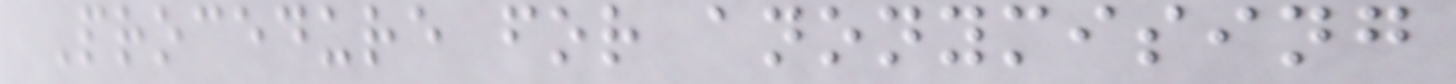Procedure for anonymising
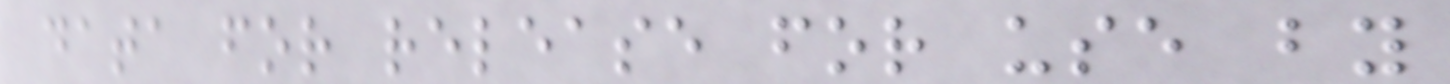data for release for use by
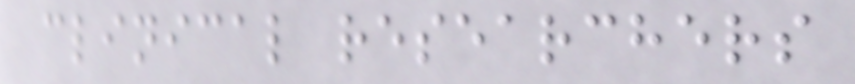clinical researchers
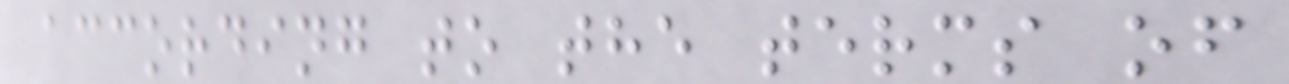according to the terms of
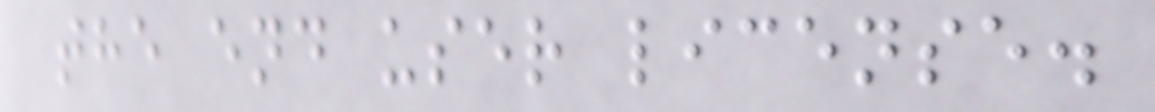the end user license.
